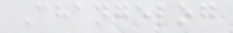Changelog
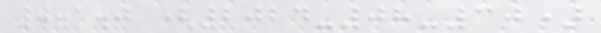0.1.0 (2024-08-30)
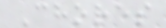Chores
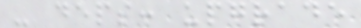- deps: upgrade
